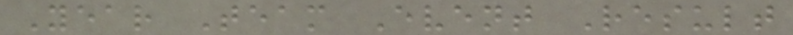Year Team Event Result
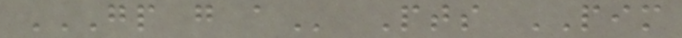GP G A Pts PIM
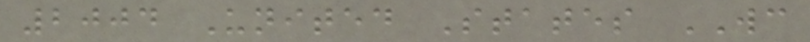2004 United States WC
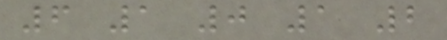6 1 0 1 2
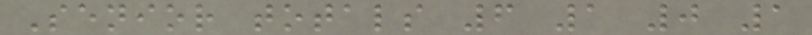Senior totals 6 1 0 1
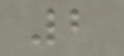2
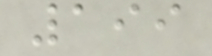199
